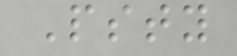Psty
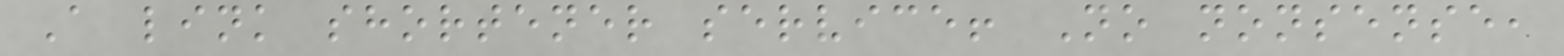A link shortener service! No nonsense,
